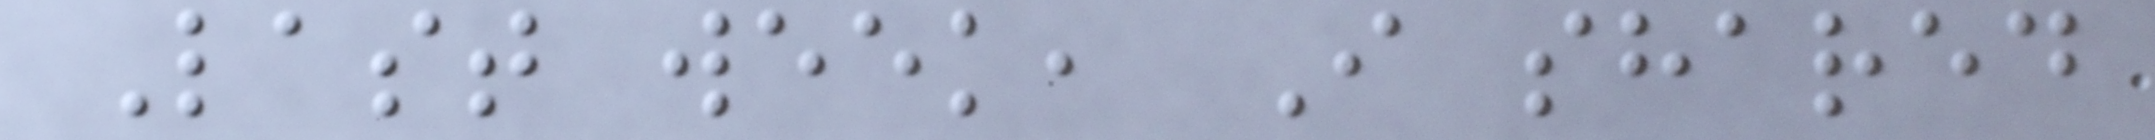Last week, I shared
